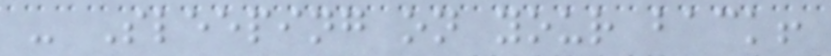- Sleeping on your back!
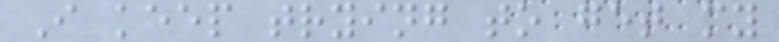I keep trying to get my
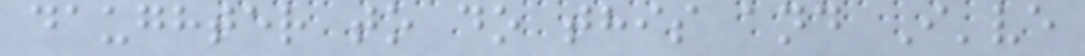daughter to do this and I've
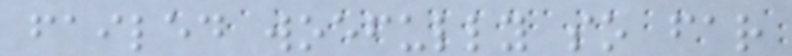failed woefully so far
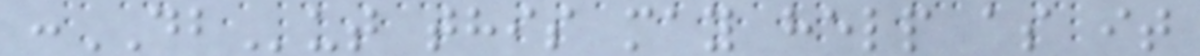:DBut this may help as it
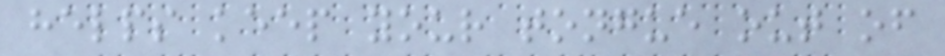helps keep your tongue out of
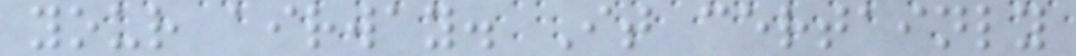your airway. It certainly
